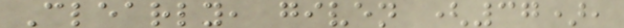Clearly, given (37),
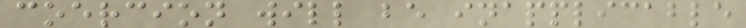coercion will be inapplicable
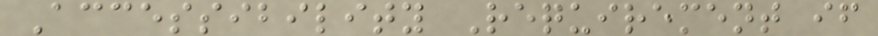Accessibility Requirement if
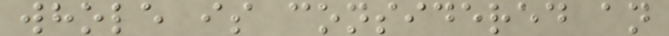whole is considered an
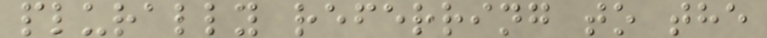plurally referring to the
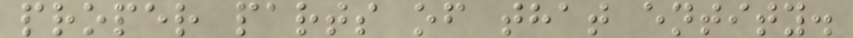proper parts of that entity.
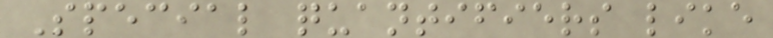Special quantifiers like
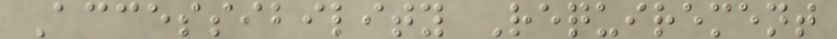Accessibility Requirement
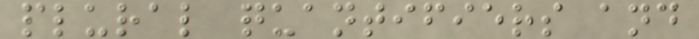plural quantifiers and
